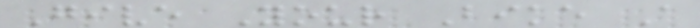Give Your Bike A
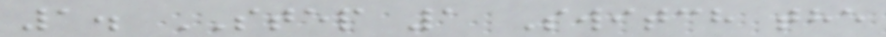1. STEP 1 Switch the
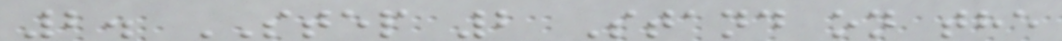2. STEP 2 Stand on the
